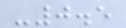-0.5
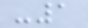-1
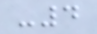-4
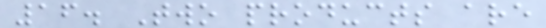16. Two products are
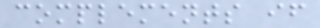complements if
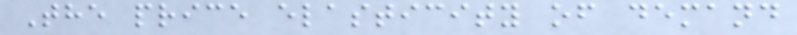The price elasticity of demand
